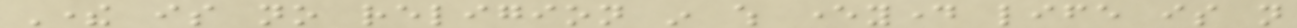There is no religion in which everyday life is not
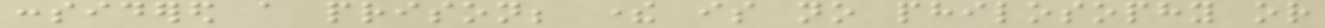considered a prison; there is no philosophy or
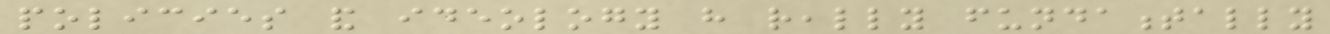policies and ideology have really fundamentally
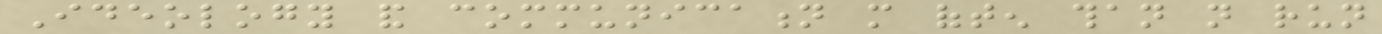Ideology and communication more often than not run
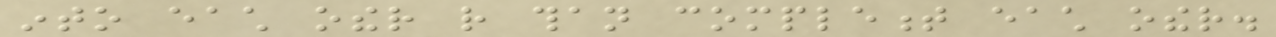into each other rather than complement each other.
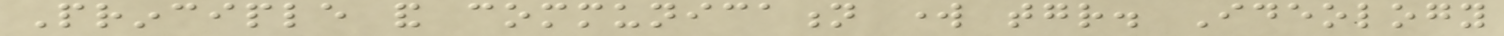Principle and communication work together. Ideology
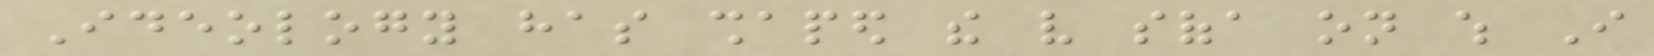Ideology has shaped the very sofa on which I
